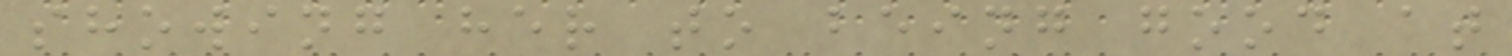showing her to being good at
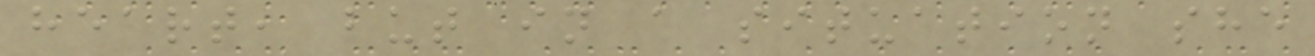heart, but in a situation she
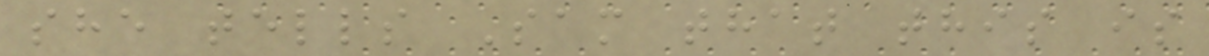she tells Sam that this is
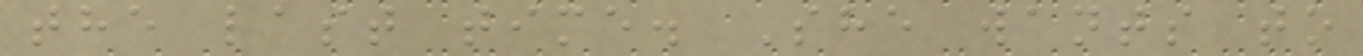the last time. She wants to
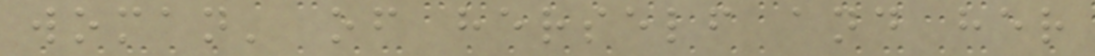woman' of herself and her
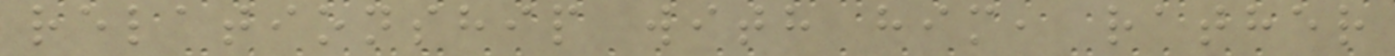relationship with him, rather
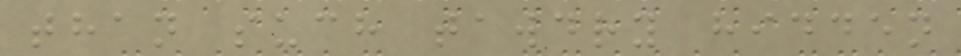than such tawdry hidden
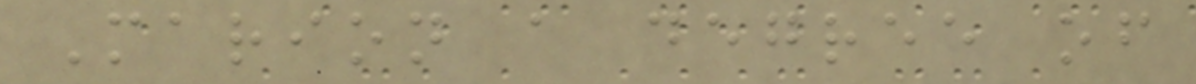Marion a degree of
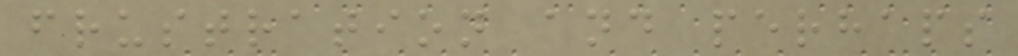frustration and perhaps
